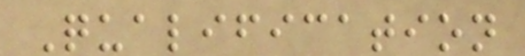Qualification
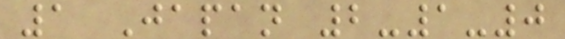1 Japan 2-1-0
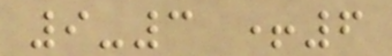9-3 +6
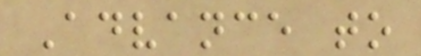Advance to
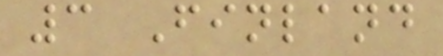3 Finland
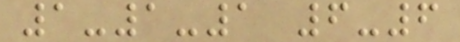1-1-1 6-6
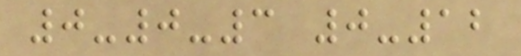0-0-3 0-12
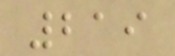219
